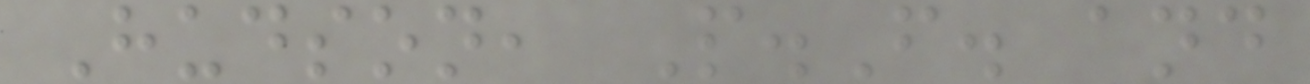Hudson, P.F. and
